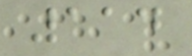114
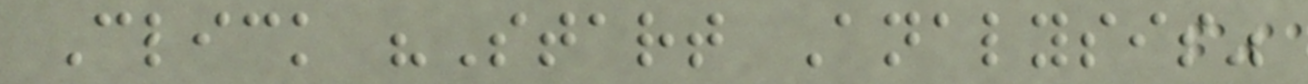Click "Start Analysis"
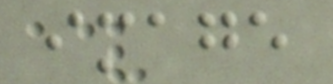image
